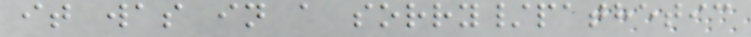it was in a sorry/pathetic
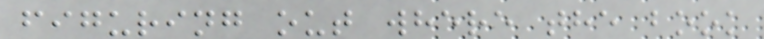figuring out where the book
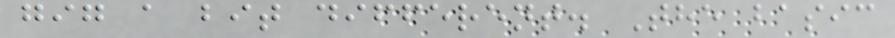gig a bit different. The basic
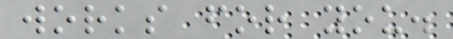works for you.
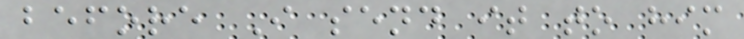before I send it to him
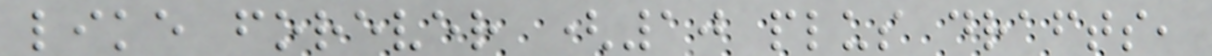like forever (10 plus drafts,
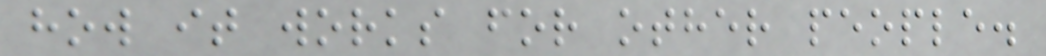how it works for other people.
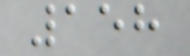158
